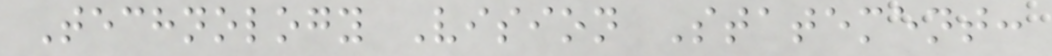Technology Vision Statement:
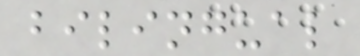bilingual
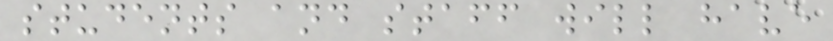students and staff will have
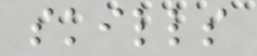skills
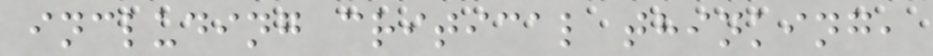including critical thinking,
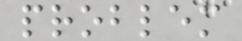problem
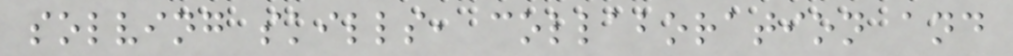solving skills, collaboration and
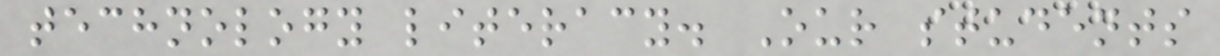technology literacy. Our students
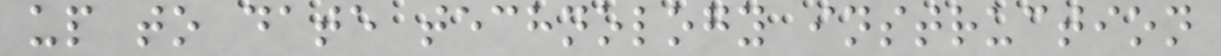up to date technology instruction
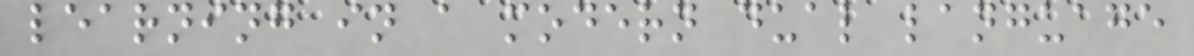learning in a modern dual language
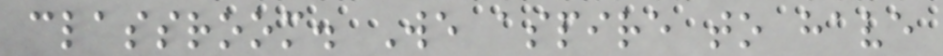classroom. We aspire to have
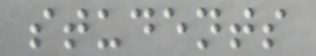students
